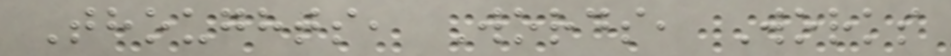Thoughts, Words, Works
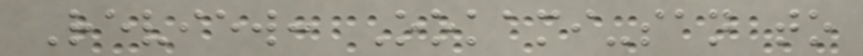Review: Ookami-san to
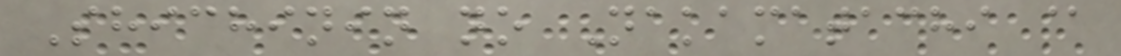Shichinin no Nakamatachi @
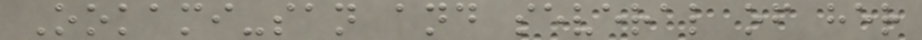Ookami-san and several of her
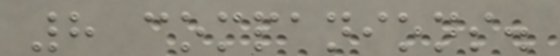8 companions.
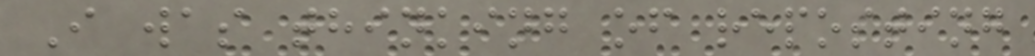I was thinking of reposting
